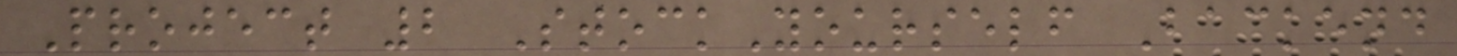Project 2 StockYourself Backend
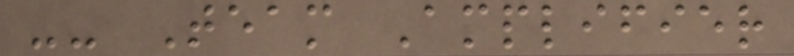-- Team Amplifier
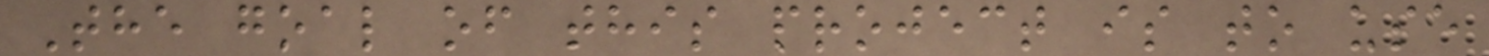The goal of this project is to use
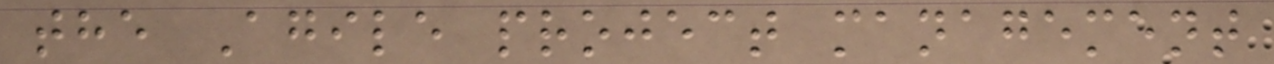the Agile project management
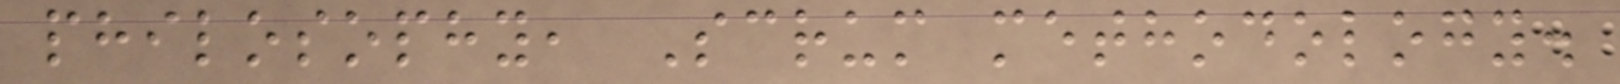philosophy, Scrum methodology.
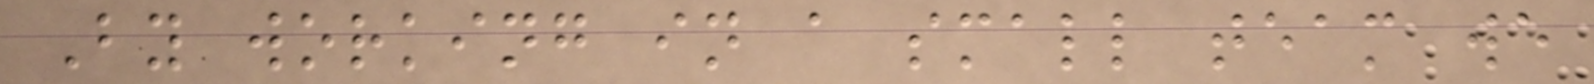By working in a small team we
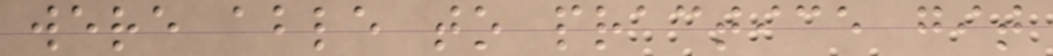were able to practice git
